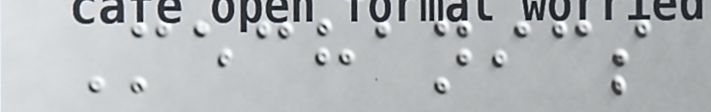Mechanics
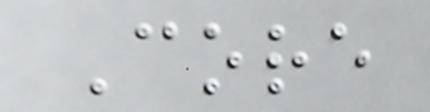Core
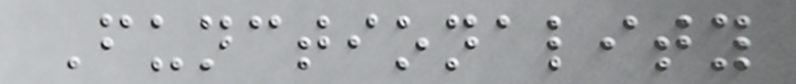Functionality
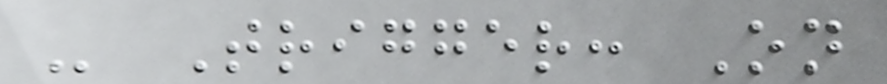- Trigger: On
